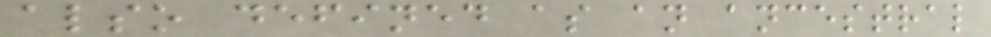also defined as an ancestral
